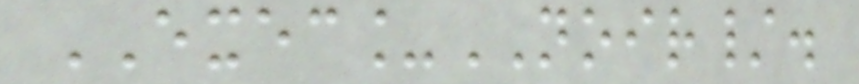EXEC_NOIR/.
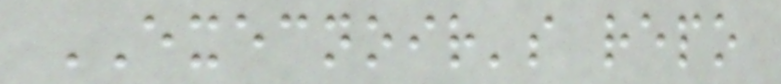EXECNOIR's repo
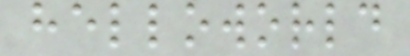helloworld
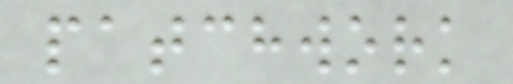patchwork
